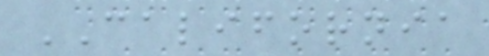CALIFORNIA
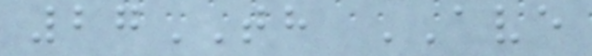27TH AVE
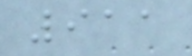911
